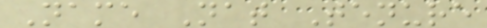Name Nat Tenure
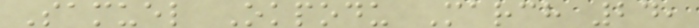Samuel Okpodu March 24,
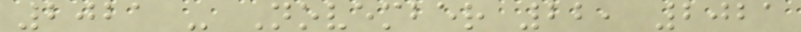2021 - November 22, 2021
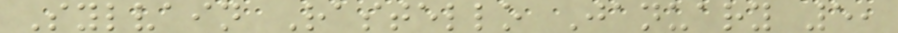Sylvain Rastello January 5,
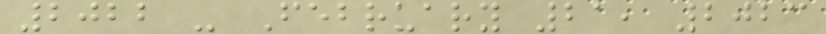2022 - February 21, 2023
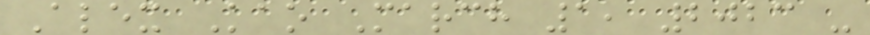Alex Kao March 1, 2023 -
